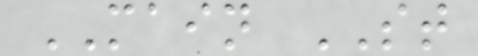MAIN ST
